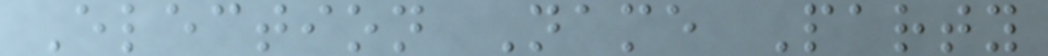Election Name Party
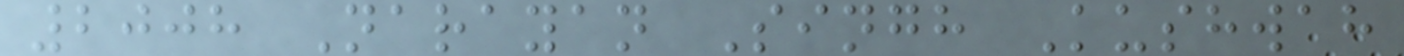2008 Narayan Singh Kushwah
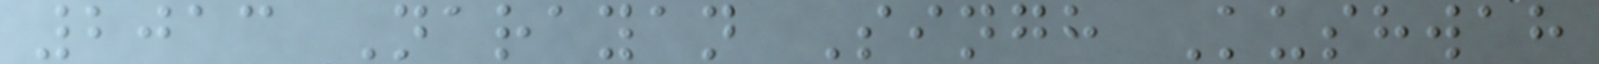2013 Narayan Singh Kushwah
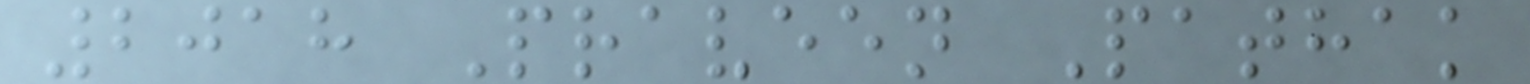2018 Praveen Pathak
